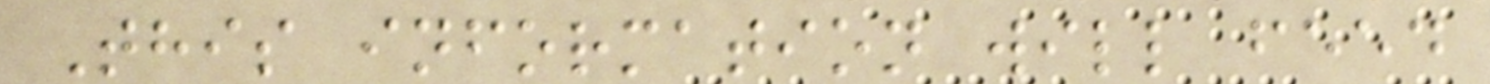This information will feed
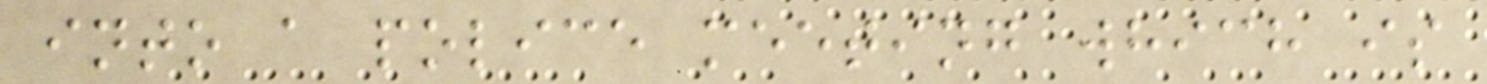into a police meeting which is
